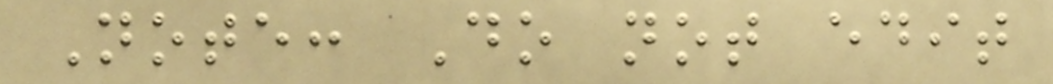Note: Do not edit
